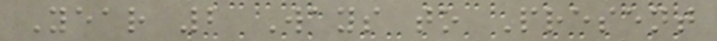Year 2 Ways to Present
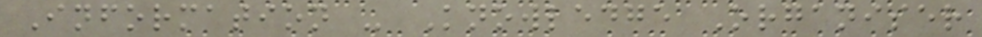Information - Knowledge Organiser
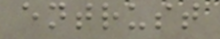entrust
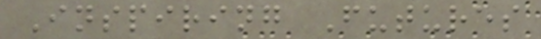Inspiring Futures
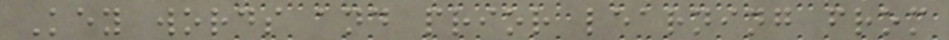Key words and prior learning from
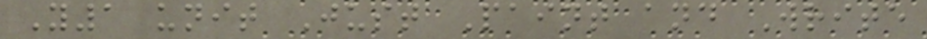Y1 unit Just Paint and Write
